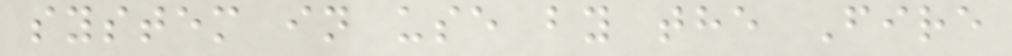system in use by the Fire
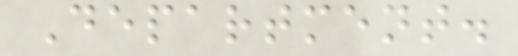Department.
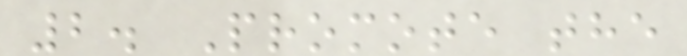2. Promote the
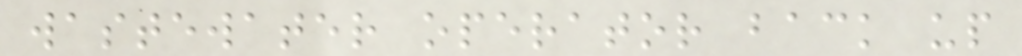wastewater operator back up
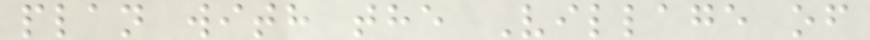plan with the Village of
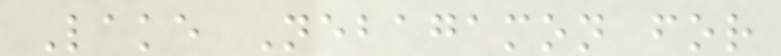Lake Nebagamon for
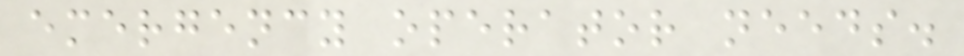emergency operator needs.
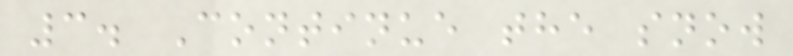3. Continue the snow
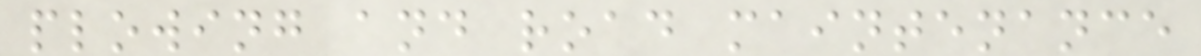plowing and road maintenance
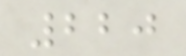220
